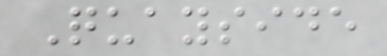Quayside
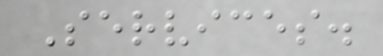Services.
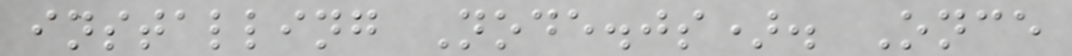installing Node.js). Once
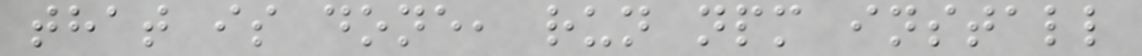that is done, run npm install
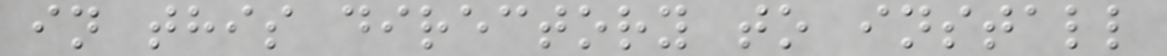in this directory to install
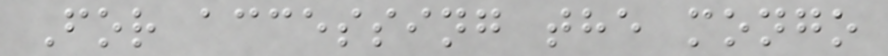For accessing the mongo
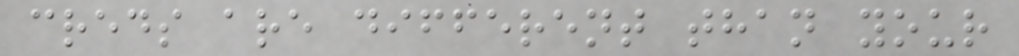creds are different than your
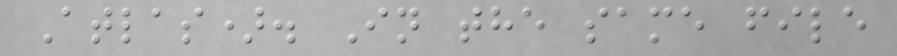Atlas). In the same file
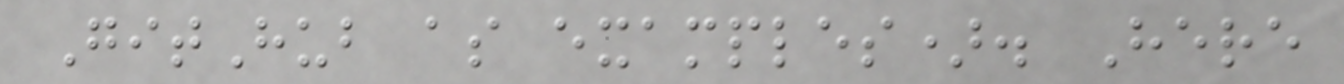GitHub as examples). Here
